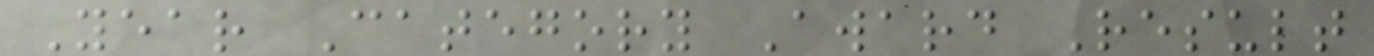Year Category Award Result
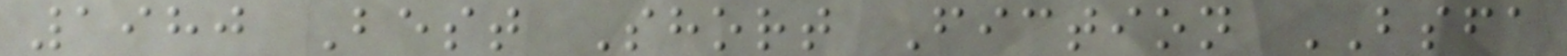1980 Best Short Fiction BSFA
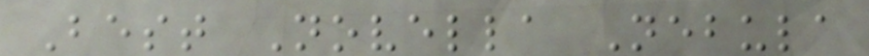Best Novella Nebula
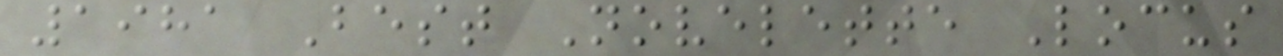1981 Best Novelette Locus
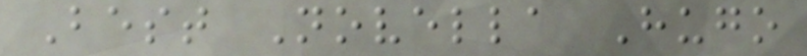Best Novella Hugo
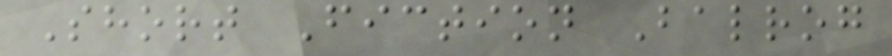Short Fiction Balrog
